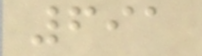691
